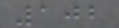102
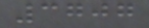3707
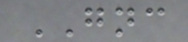GNC
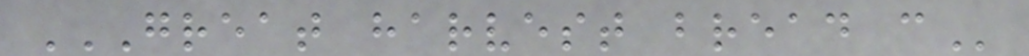GREAT HARVEST BREAD C
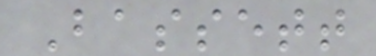Bassett
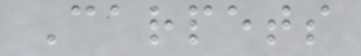Carpets
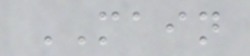MAIN
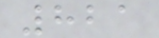821
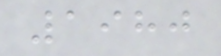1980
